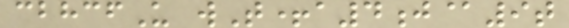cbhcfU wT+a4j@9t
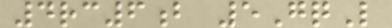4rc6b 5GqL
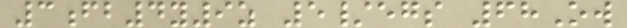3fb4y9z 5/egs 68Ow
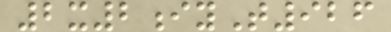2x2iyT926
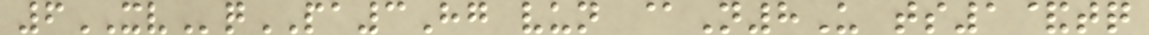6XVqPA3Hg vun @N8U ts1&tq
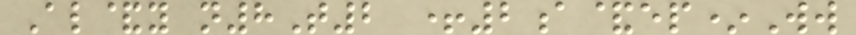Al&y n8T2 +2a&ep*Ww
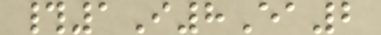#1I8Ea2
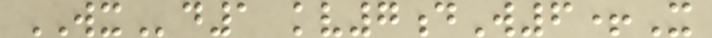WXd1 kv7dW6+X
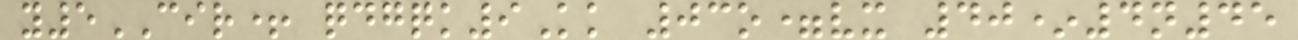y5CIR+ qdgqk9Kk 03o=vx 40*4n45
